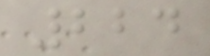224
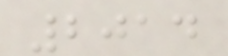2014
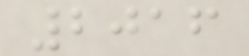2016
